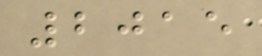2015
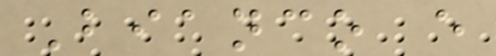Bianco e
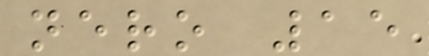nero 15
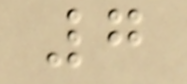7
